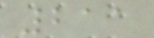211
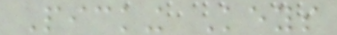Picking Keys
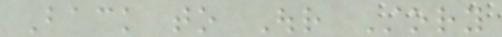Back to Our Story
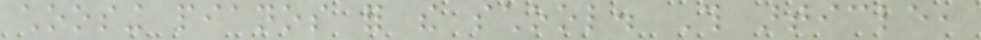choosing pianos for the school. This article,
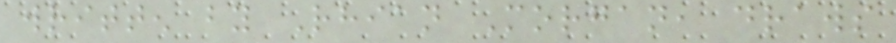written by Rhian Morgan, draws
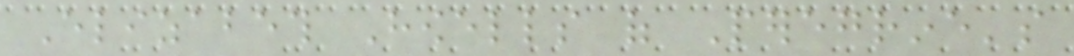Elizabeth Howells of Peregrine's
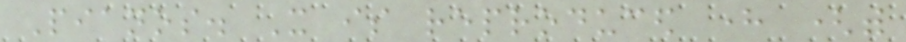Pianos. It is reproduced here (with
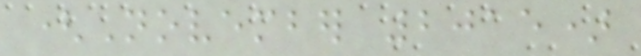(November 2015)
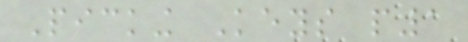Picking Keys p1
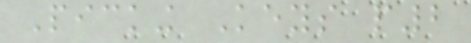Picking Keys p2
